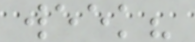week?
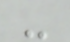-
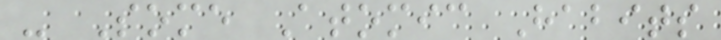- Some Atomic Habits
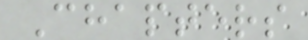Chapters
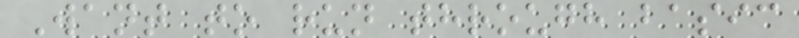Want to run through basic
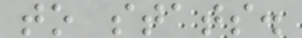to stats.
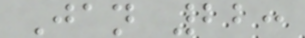Jan 22:
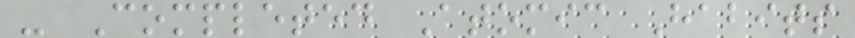- Completed Atomic Habits
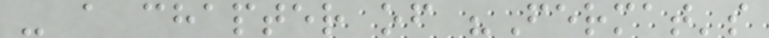- a chapter of "Fermat's
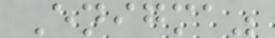Enigma"
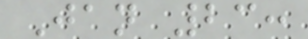Jan 23:
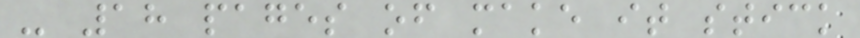- 18 pages of make it stick
